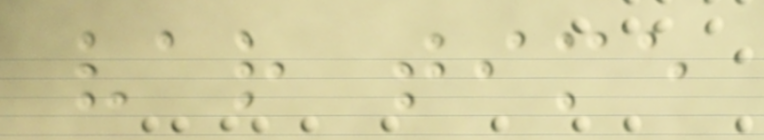var time
